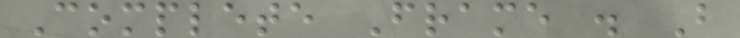Complete Frame . B
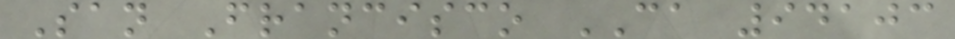San Francisco CA 94103
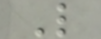L
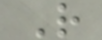R
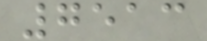7513
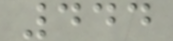444
